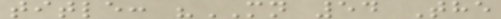title: "MN 54 The
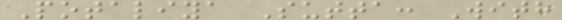Potaliya Sutta: With
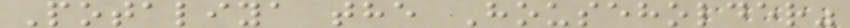Potaliya the Householder"
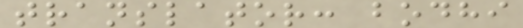translator: bodhi
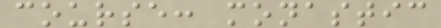course: monastic
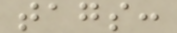tags:
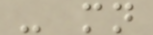- mn
